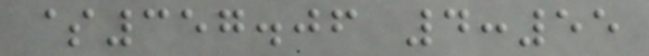$357.06 4:55
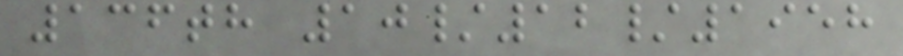136th 10/12/1958
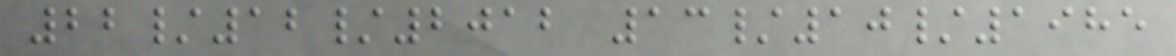22/12/2012 13/10/1985
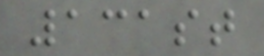131st
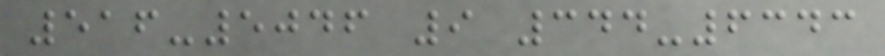516-5046 9 344-6343
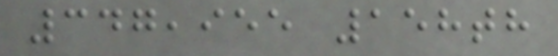347,955 158th
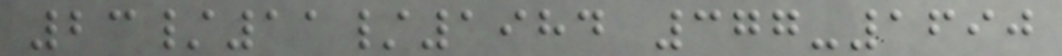23/11/1984 377-1690
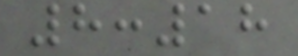8:18
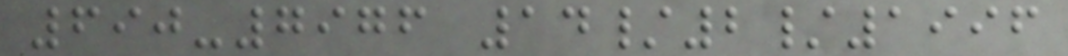690-7976 14/2/1996
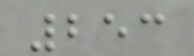253
